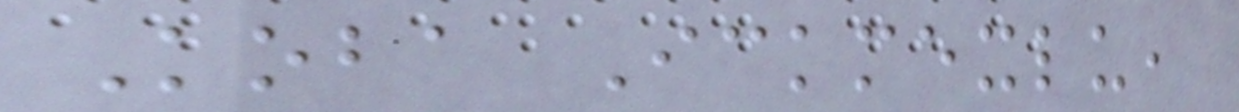Koba Ickmexlu,
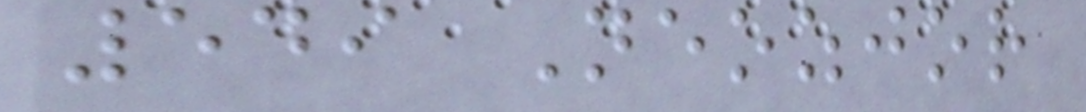549 Neozjor
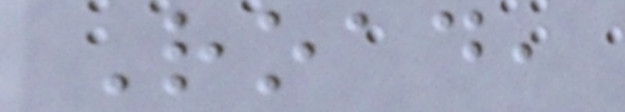Road,
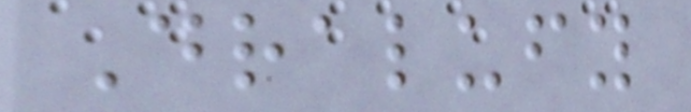Dralufy
